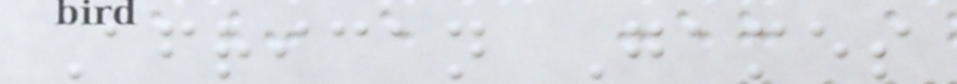African Games
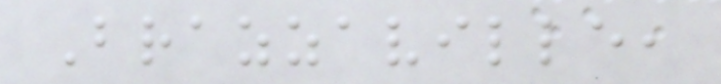Brazzaville,
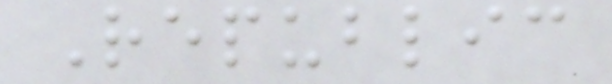Republic
